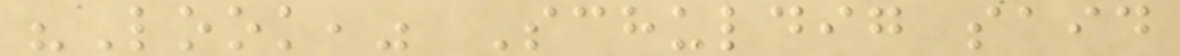"Look," Schuldig said
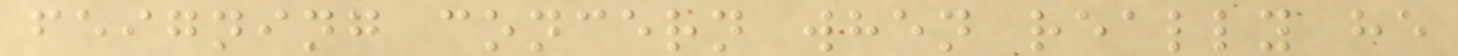feigning concern when really he
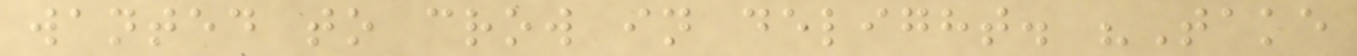wanted to crow in delight. "Take
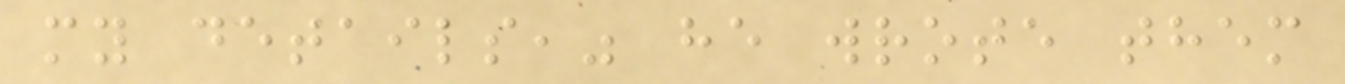my details," he wrote them
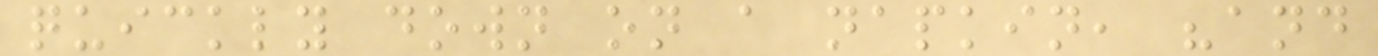quickly down on a napkin, "and
